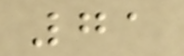71
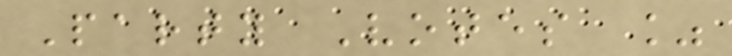Party Votes %
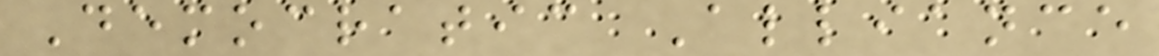Democratic Alliance
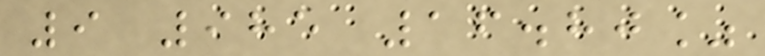9 985 16.80%
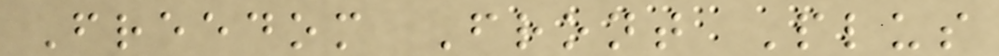Freedom Front Plus
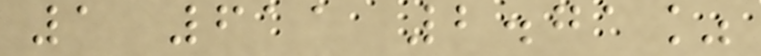1 611 2.71%
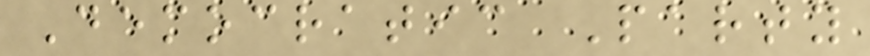Democratic Party
